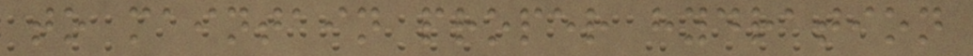to maintain proper hydration
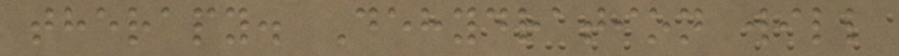therapy. Dehydration will
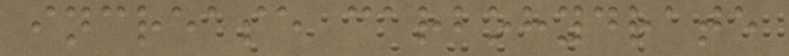increase carbohydrate
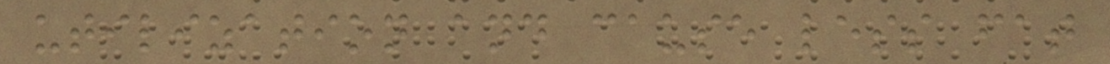utilization and cause less fat
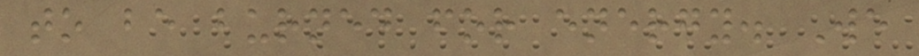to be burned for energy. We
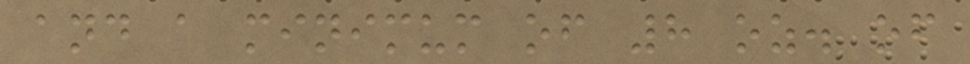and a minimum of 8 oz. of
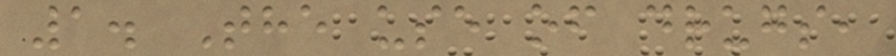1. The use of drugs,
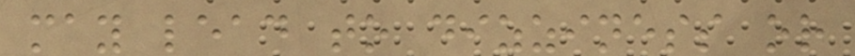may lead to dizziness or
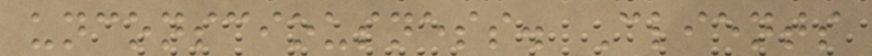unconsciousness. Clients
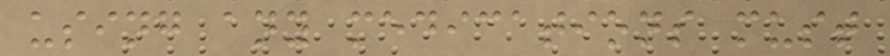using any medications must
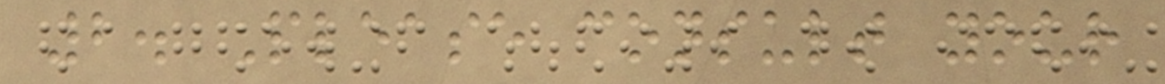2. Please consult your
